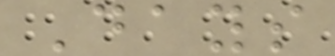Days
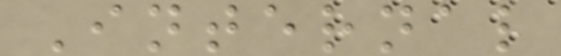Internal
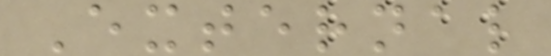External
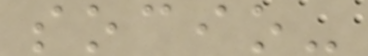socio-
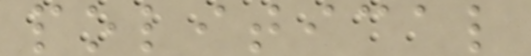political
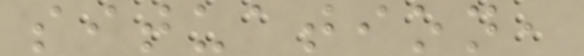situation,
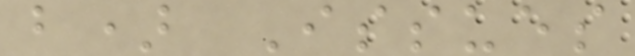b) Issues
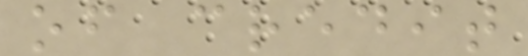of credit
